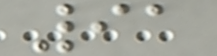91
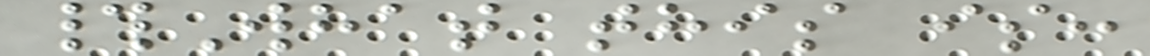#What this is:
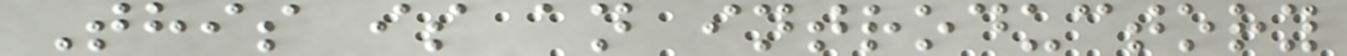This is an introductory
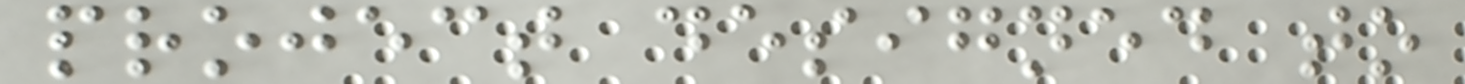project designed to
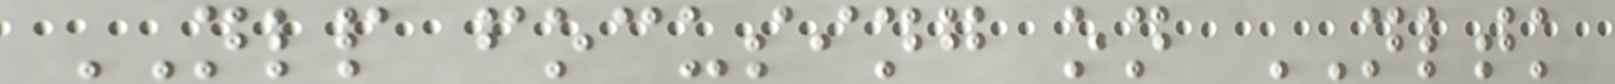NLP focusing on NLTK
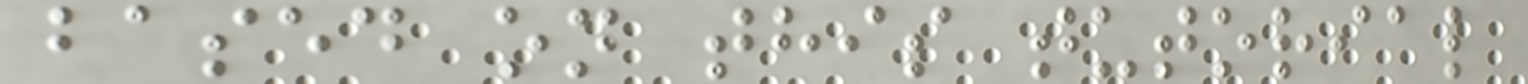based on this tutorial
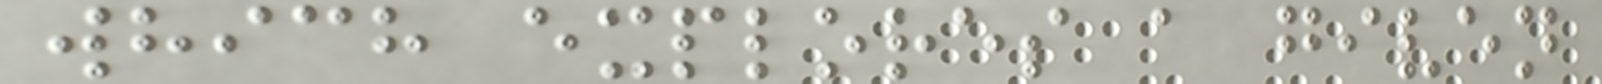which explores a given
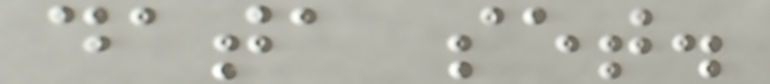data set.
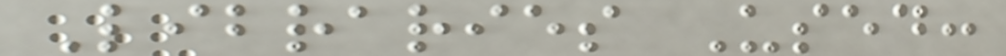Libraries Used:
